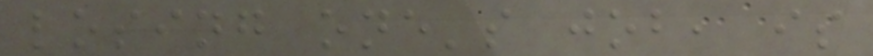losing one's job, is
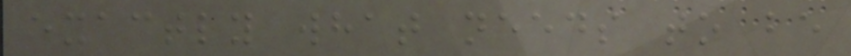exactly what needs to be
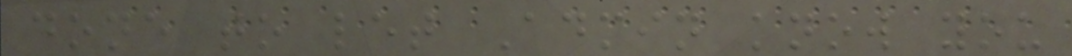done to let Admin know you
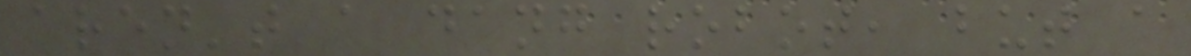aren't a dang robot, but a
